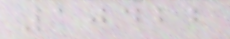10422
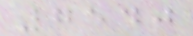7540
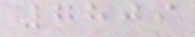7809
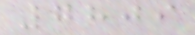7809
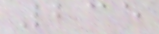235
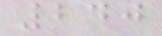240
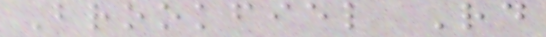Brookfiel Rd
